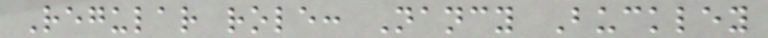Regular role: Nancy Buckley
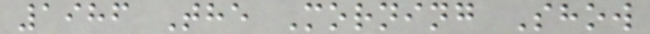1986 The Morning Show
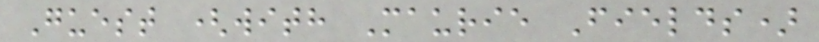Guest (with Maurie Fields)
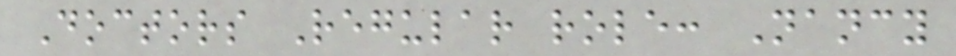Doctors Regular role: Nancy
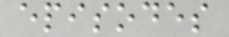episodes
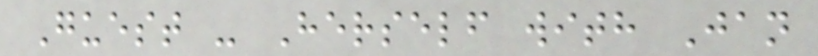Guest - Herself with Jan
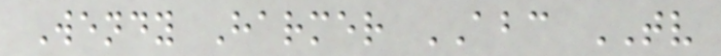Wendy Harmer ABC TV
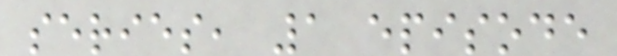series, 1 episode
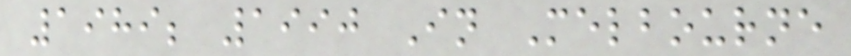1989; 1990 In Melbourne
